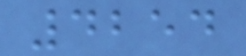4254
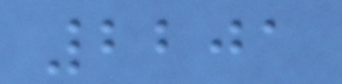2201
